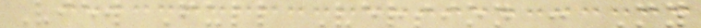View Full Version : My
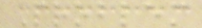Problem
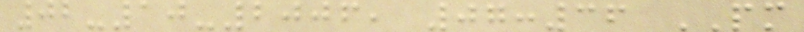02-10-2006, 07:36 PM
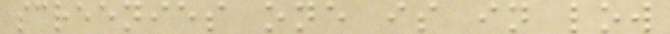screenies one is in low
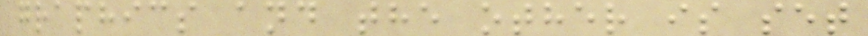graphics and the other is set
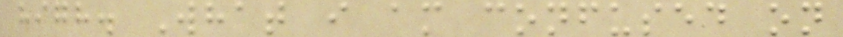high. What i am confused on
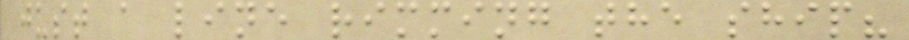just a line rimming the ship?
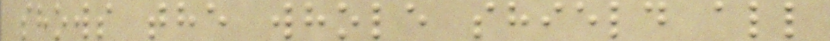shows the whole shield all
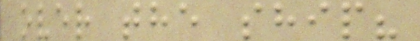over the ship?
